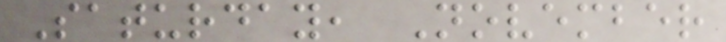Saturday, November
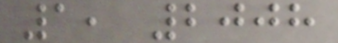1, 2008
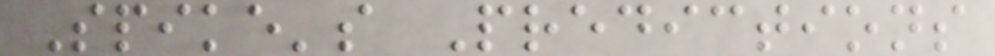Spike's Predictions
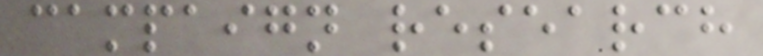campaign research
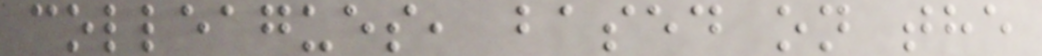colleagues, based on the
